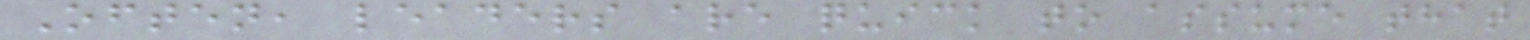Often, leaders are quick to assume that
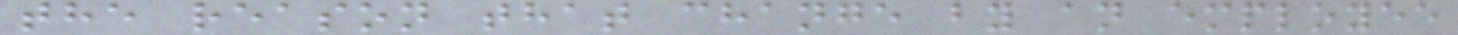the reason that change by an employee
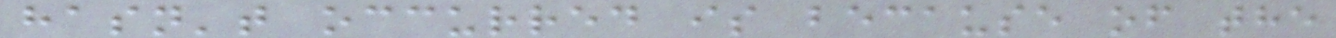hasn't occurred is because of the
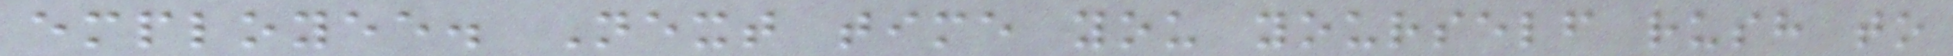employee. Next time you yourself rush to
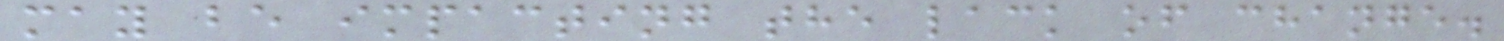may be impacting the lack of change.
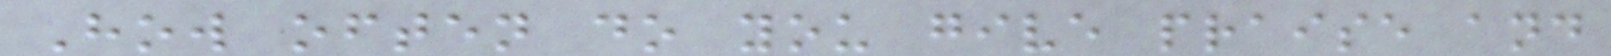How often do you give praise and
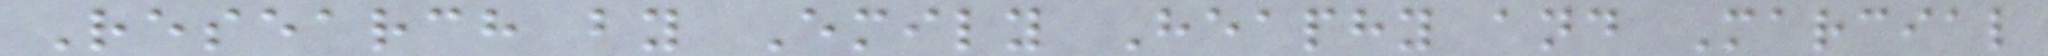Research by Emily Heaphy and Marcial
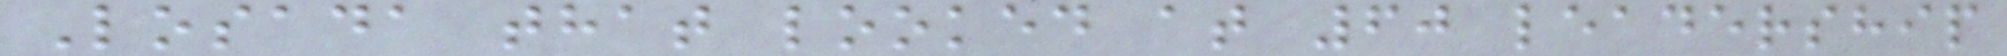Losada that looked at 60 leadership
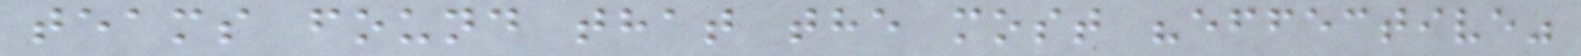teams found that the most "effective"
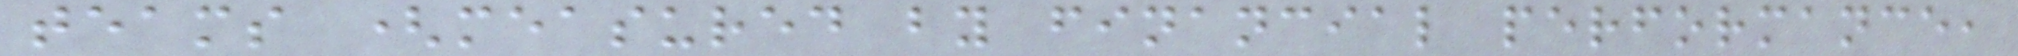teams (measured by financial performance,
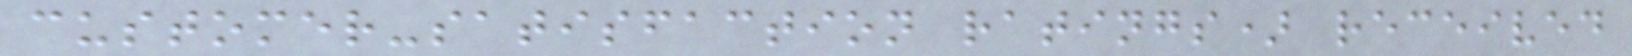customer-satisfaction ratings) received
